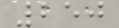250
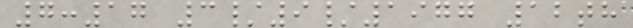7:17 3/9/1977 12th
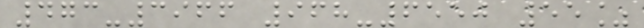473-3966 968-6550 55%
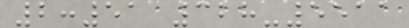2:51 328-5511
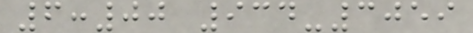6:00 934-3059
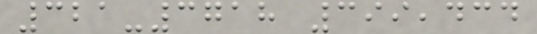321-3718 399,434
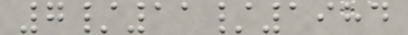7/11/1984
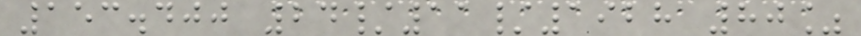153.400 24/11/1928 80%
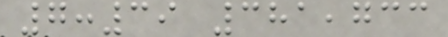7:39 381,733
